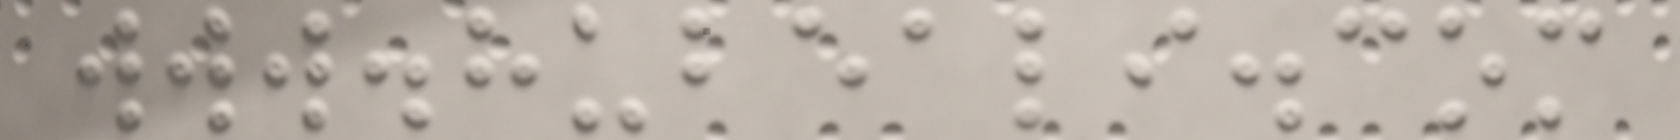www.hubeali.com
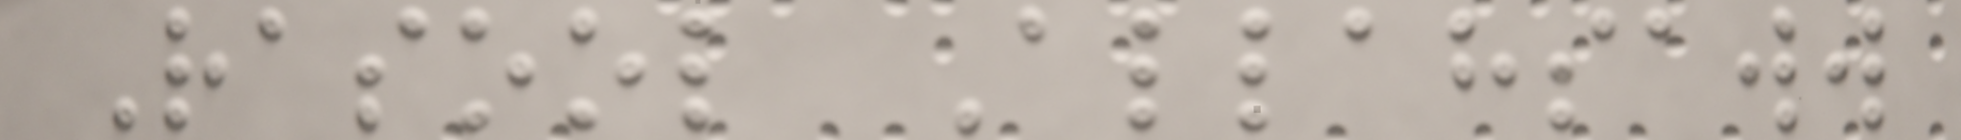Rasool Allahsaww
